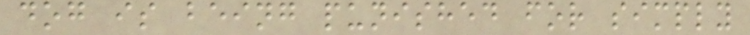dog is being punished for simply
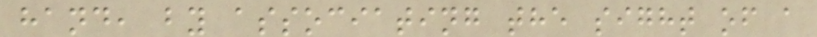hand, by associating the sight of a
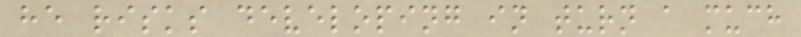he risks developing in turn a much
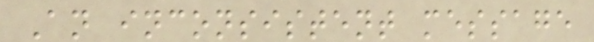An inconsistent message
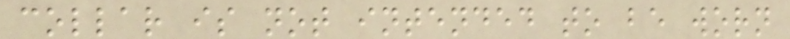collar is not intended to be worn
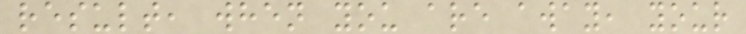result, when you are away, your
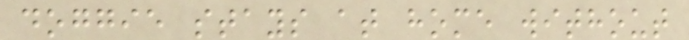doggie stays at home without
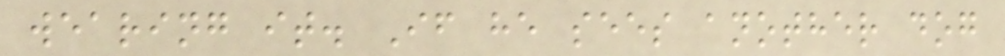wearing it. If he sees another dog
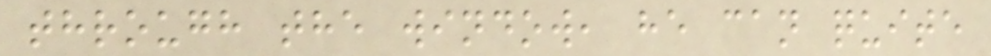through the window, he can quite
